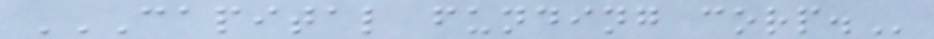CAPITAL FUNDING CORP.
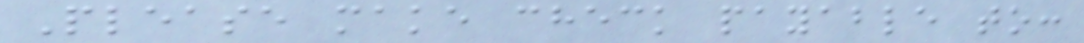Please make check payable to:
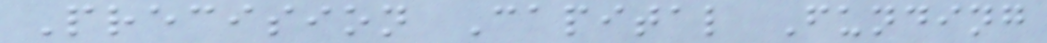Precision Capital Funding
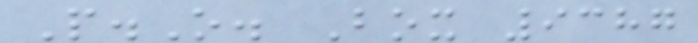P.O. Box 9387
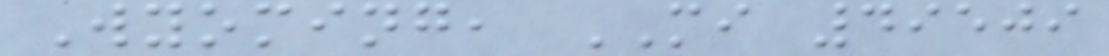Wyoming, MI 49509
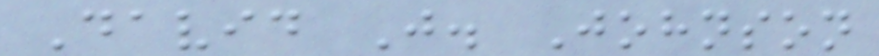David J. Johnson
